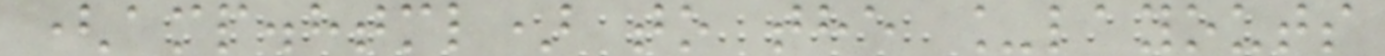(amp.html) to the _layouts
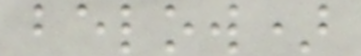below)
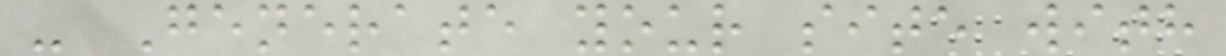- Generate your site with
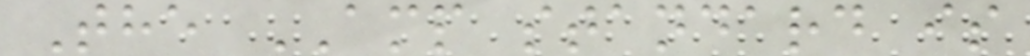The AMP standard is
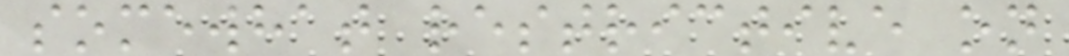somewhat restrictive on
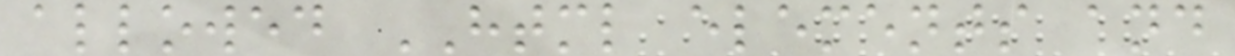allowed HTML elements and
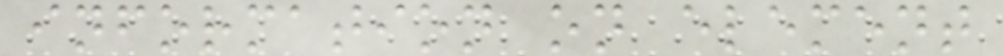information on element
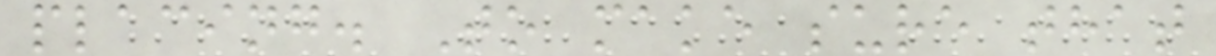placing. To make sure that
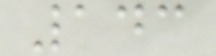143
